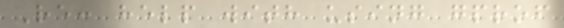Re: help with using gprof
